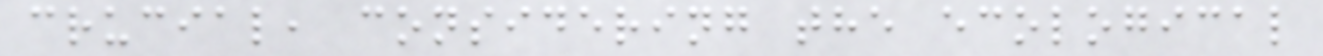crucial, considering the ecological
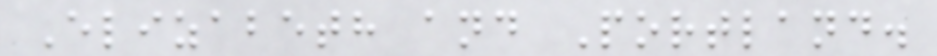Elizabeth and Portland.
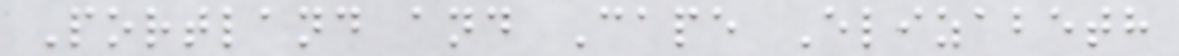Portland and Cape Elizabeth
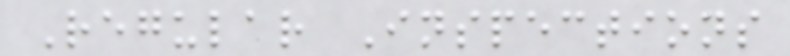Regular Inspections
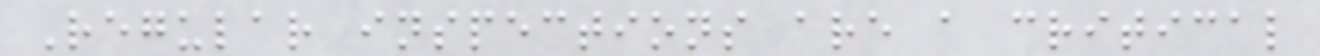Regular inspections are a critical
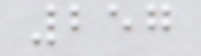257
